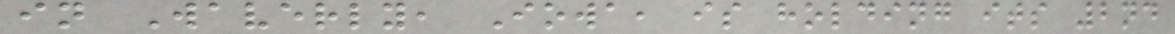in Waverly, Iowa, is holding its 2nd
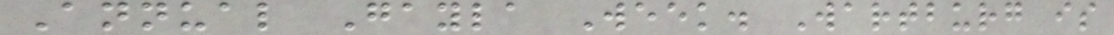Annual Gayla Week. Wartburg is
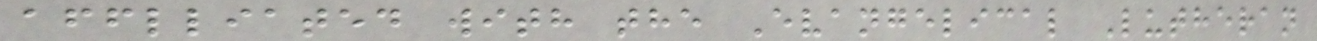afflliated with the Evangelical Lutheran
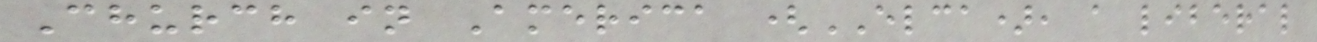Church in America (ELCA), a liberal
